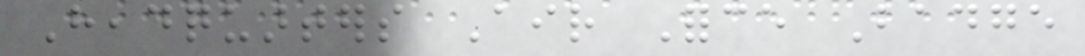Headquarters Air Force Badge
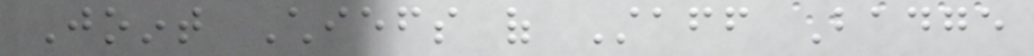Joint Chiefs of Staff Badge
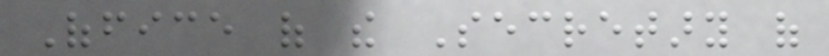Office of the Secretary of
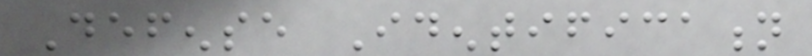Defense Identification
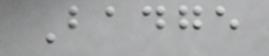Badge
